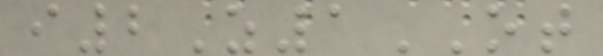i2Z1OT
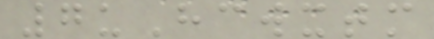7uHcwxtm
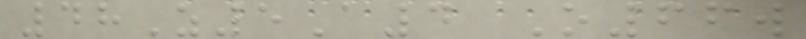48Z5A4 O66w
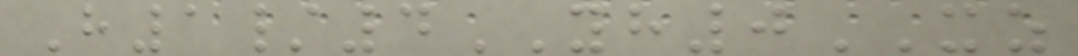H1/4YH0XZ
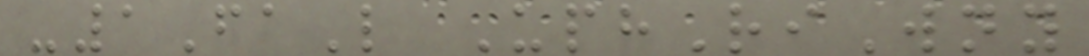-1FaL UphRiWny
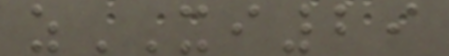zXI29
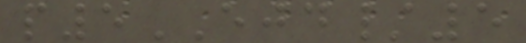p5EJD/5
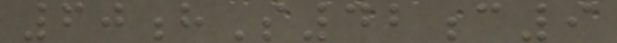60hS42c9
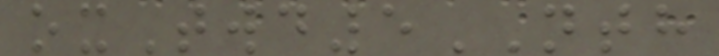oxTwd5NTH
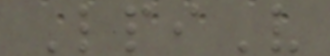LpiV
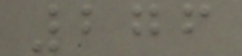276
